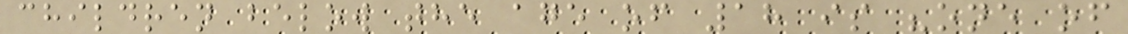children below the age of 18 is "one of
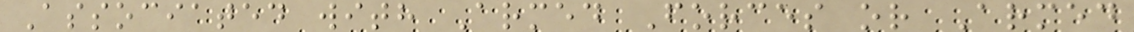Associated with Armed Forces or Armed
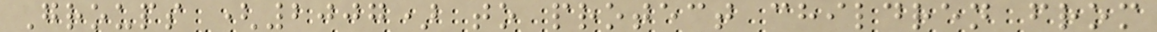Groups (2007) to protect children from
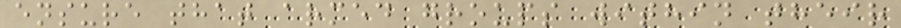ensure that armed groups within their
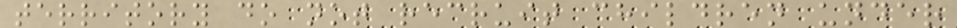territory do not recruit children under
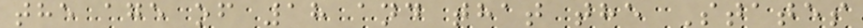the age of 18 and that the States
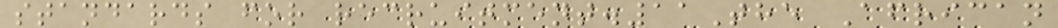standards for recruitment.11The African
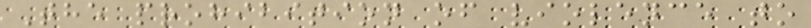The prohibition of violence to
